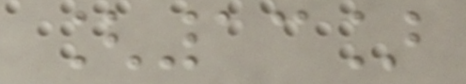[13]
